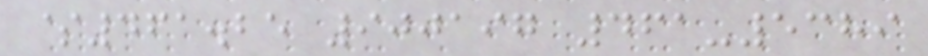$461.25 900197 461-5389
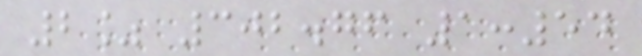2% 302.76 1:54
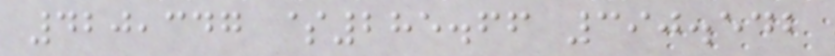420,347 $285.66 390.542
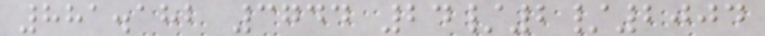881.182 3744 24/2/2004
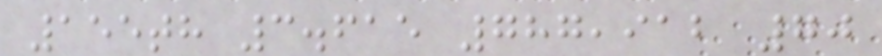155th 3.615 787,912 70
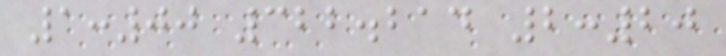1:00 322.214 2:20
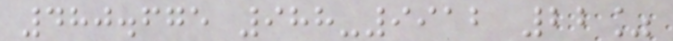480.675 988-9912 22%
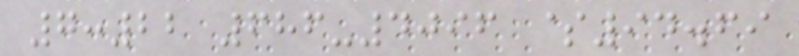7:22 686-4096 $94.69
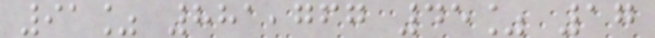91% 881,767 45% 17
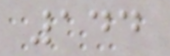144
